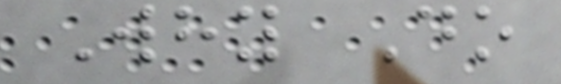Why Do
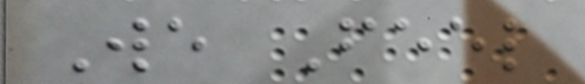We Feel
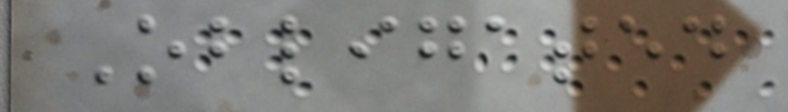Obligated
